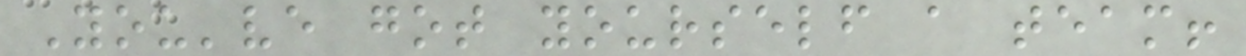You've got yourself a team!
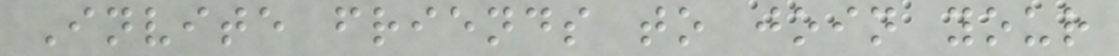Invite friends to join your
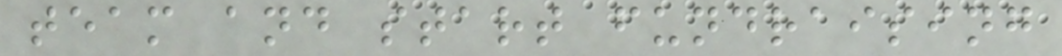team and start fundraising
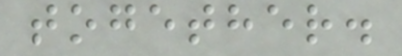together.
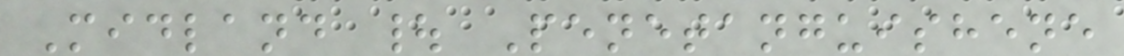Midland | Penetanguishene
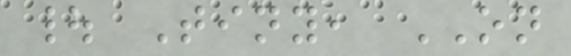| Tiny, ON
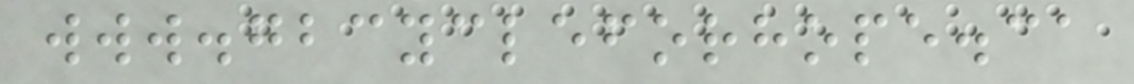www.gbcycleforhope.ca
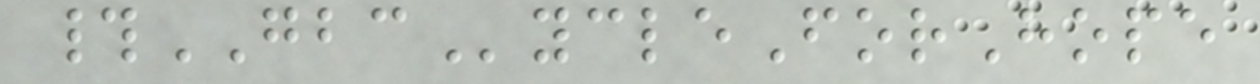#GBCycleForHope
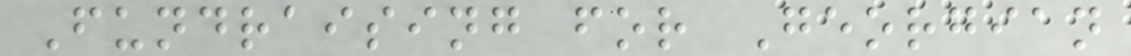Fundraising for Georgian
